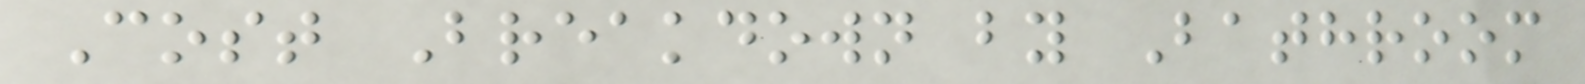Cost Breakdown by Bathroom
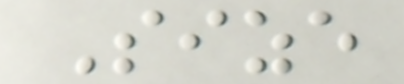Size
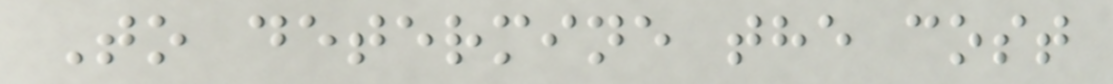To determine the cost
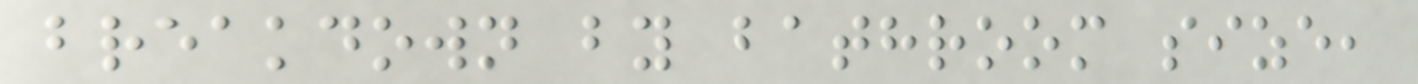breakdown by bathroom size,
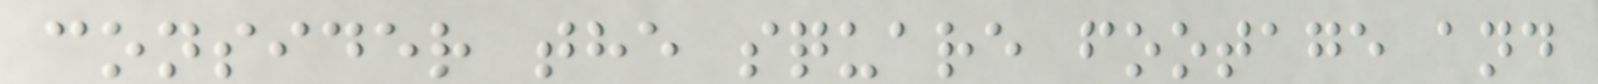consider the square footage and
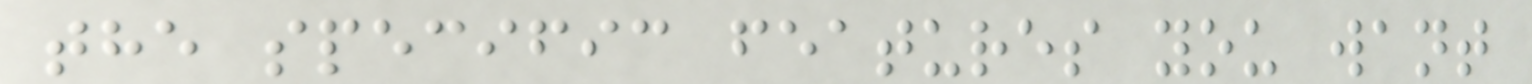the specific features you want
